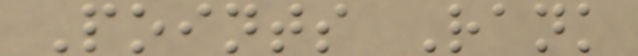Points Rank
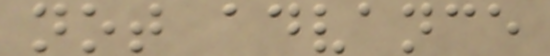not advance
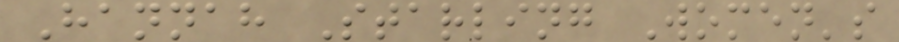Hannah Starling Women's
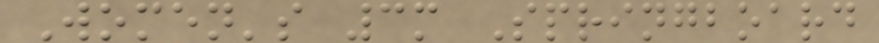Women's 3m Springboard
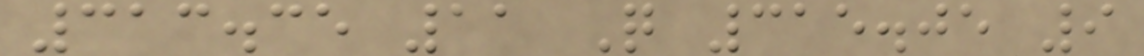313.35 11 Q 315.05 9
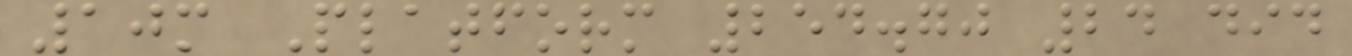10m Platform 254.70 24 did
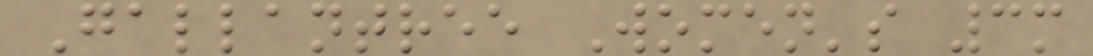Gallantree Women's 3m
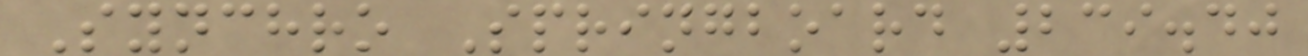Synchro Springboard 239.40
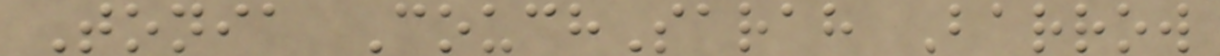Tonia CouchSarah Barrow
